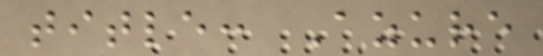title: Azure
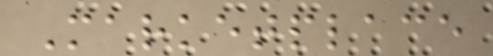Marketplace
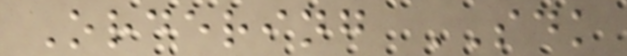Ordering SDK
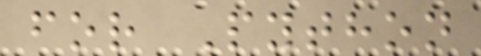for Python
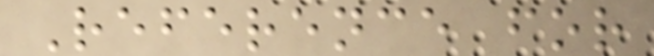Reference for
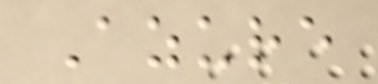Azure
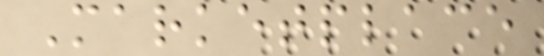Marketplace
